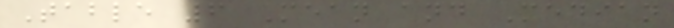Table 6 Mean and Median
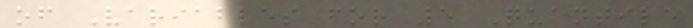of Variables for 5 Quantile
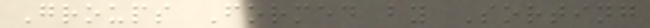Groups Formed by Sorting
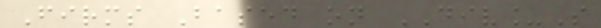Firms Based on DIV_S
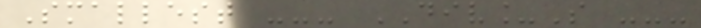Smallest --- DIV_S ---
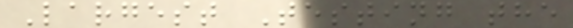Largest Testing the
